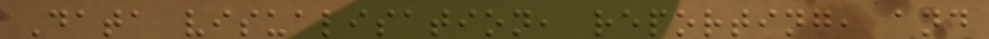Data visualisation, reporting, and
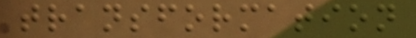transformation
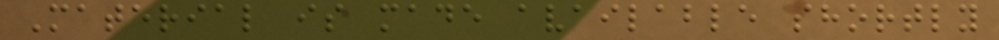Material is made available shortly
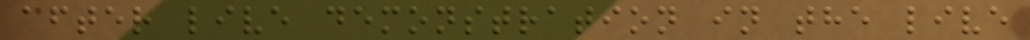after live demonstration in the live
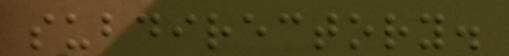subdirectory.
